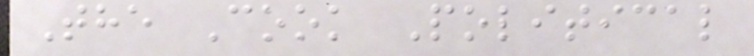The Cook Political
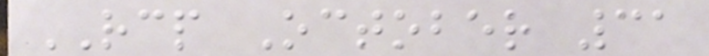RCP October 31
